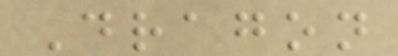Dragon
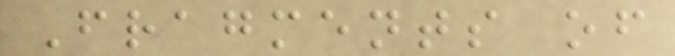Fragments of
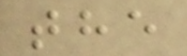the
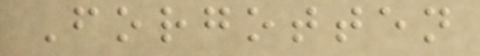Forgotten
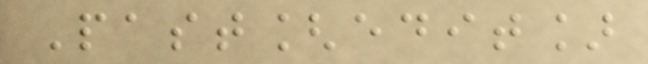Past[edit]
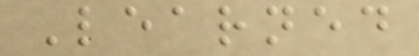Learned
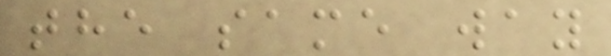the same way
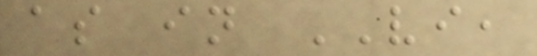as in VI,
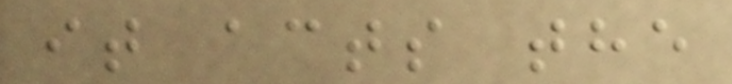it acts the
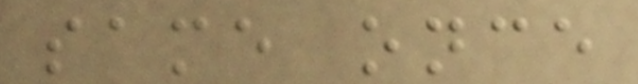same once
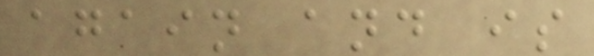again and is
